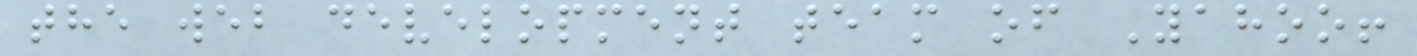the web development team of Yahoo!
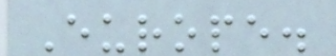Europe.
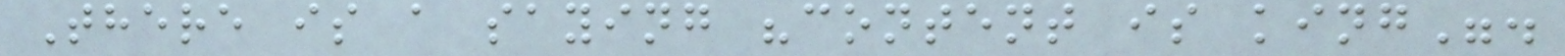There is a saying "content is king".
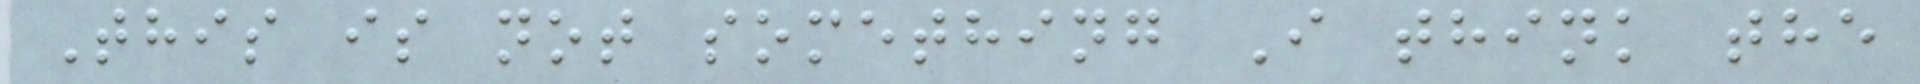This is not something I think the
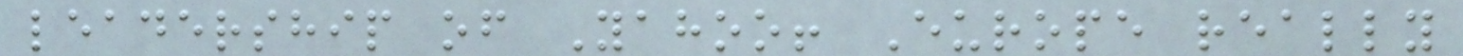leadership of Yahoo! Europe really
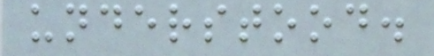understood.
